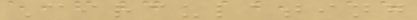Circulating
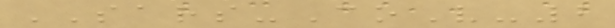SARS-CoV-2
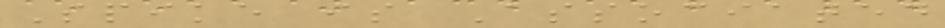Spike is Associated
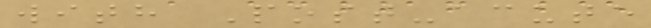with Post-acute
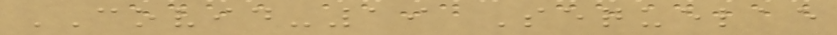COVID-19 Sequelae
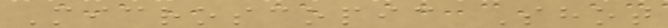Microscopic Shot
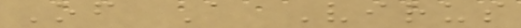Of A Virus
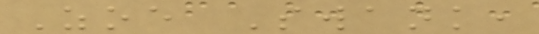Zoe Swank,
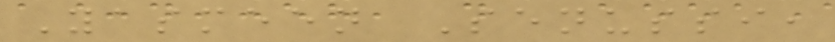Yasmeen Senussi,
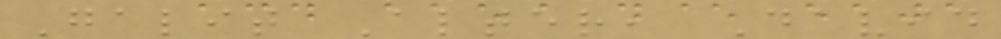Galit Alter, David
